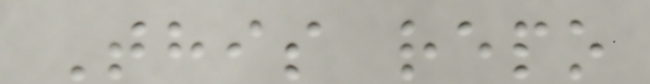This repo
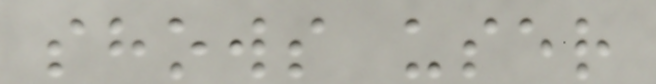shows user
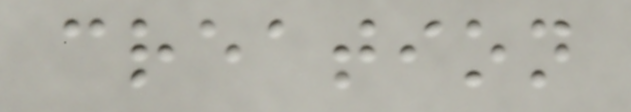creation
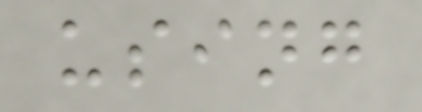using
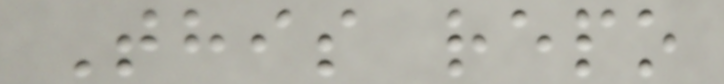This repo
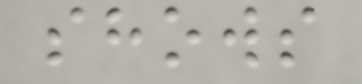shows
